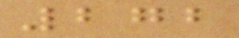272
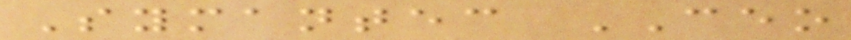Symantec CEO
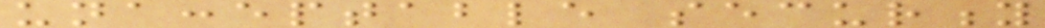unacceptable security
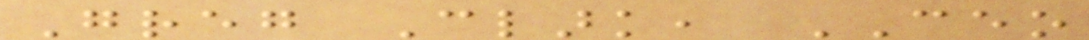Greg Clark, CEO
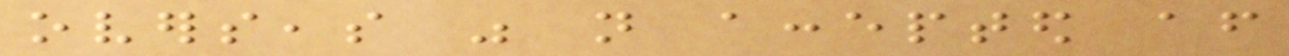overseas was not accepted after
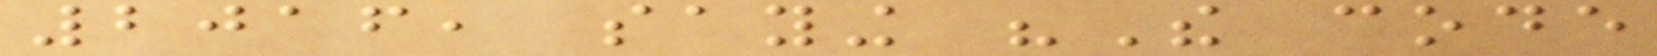2016, saying "The code
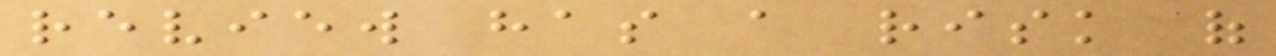review has a risk of
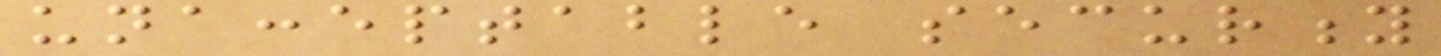unacceptable security
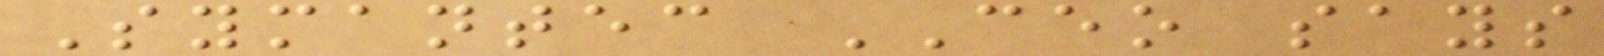Symantec CEO says
